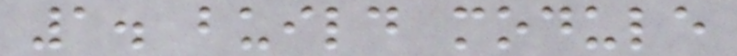1. build module
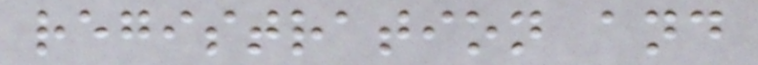registration and
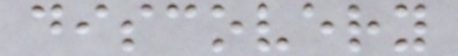discovery
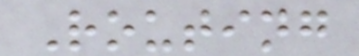Routing
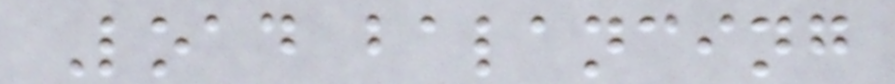Load balancing
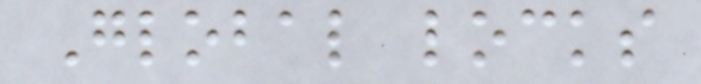Global locks
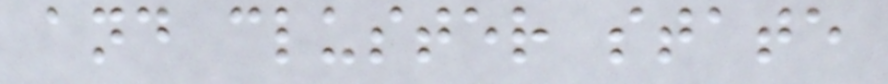and cluster state
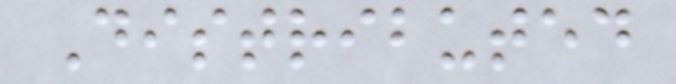Distributed
